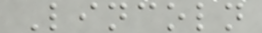Lincoln
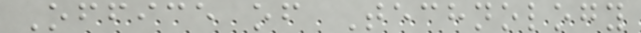Office of Technology
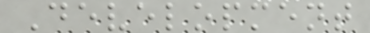Development
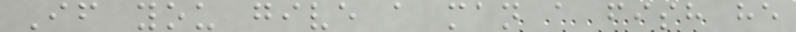If you give a man a fish he
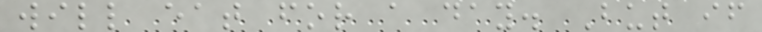will eat for a day. But if
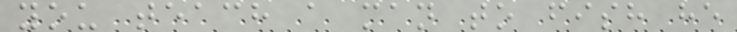you teach a man to fish he
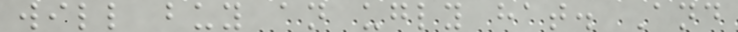will buy an ugly hat. And
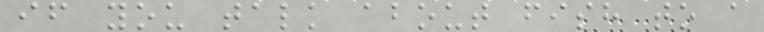if you talk about fish to a
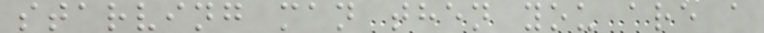starving man then you are a
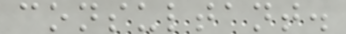consultant.
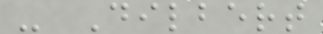- Dilbert
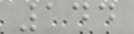144
